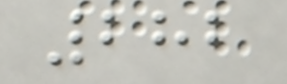282
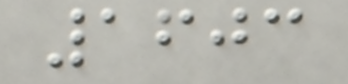1603
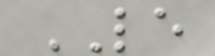LE
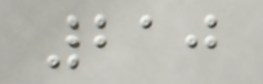210
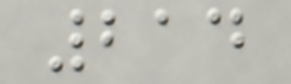214
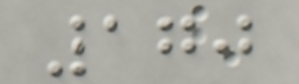170
